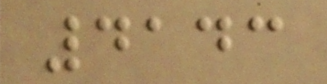4143
